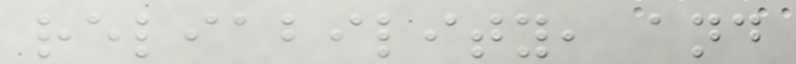reliability, and
